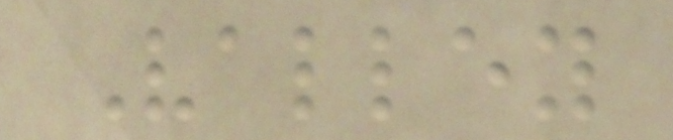Valley
